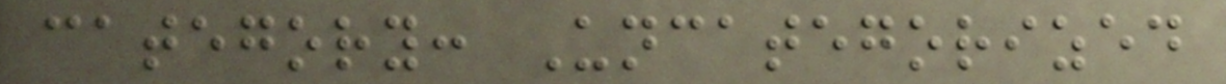category: Uncategorized
